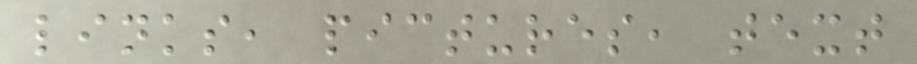links, pictures, text
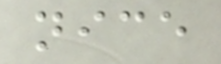nice
